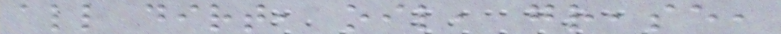all dirt, oil, grease,
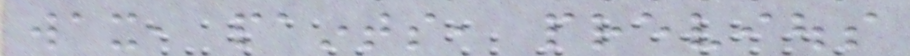wax, paints, previous
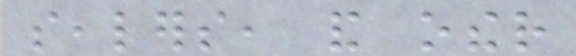sealers, and other
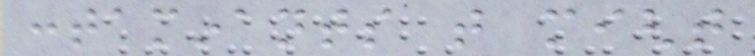contaminants that might
